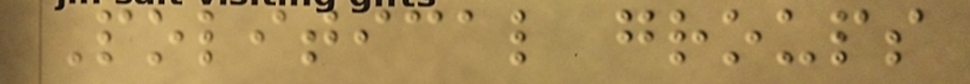Political groups
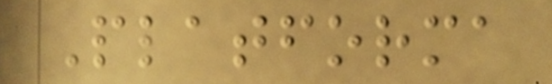Platforma
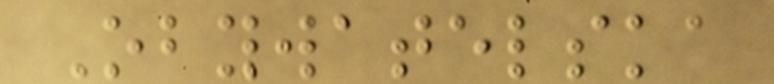Obywatelska
